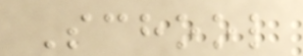School
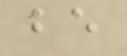be
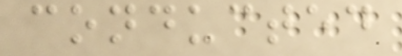conducted
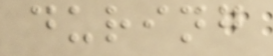during
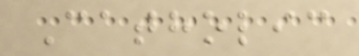Catholic
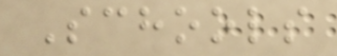Schools
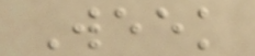Week
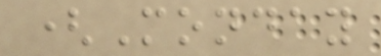(Monday
